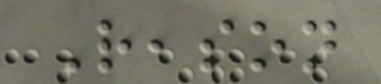Reason
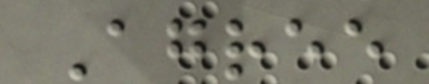Agree
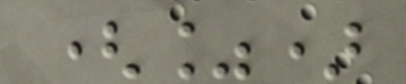(%)
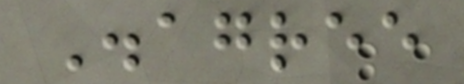Disagree
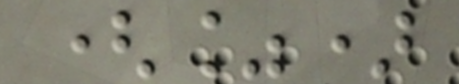(%)
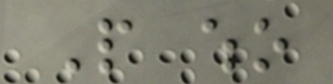People who
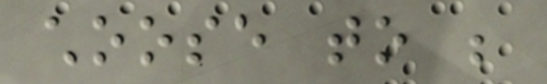choose to be
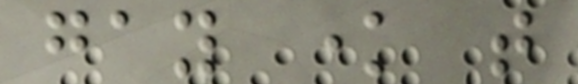gay know that
